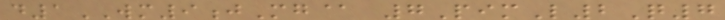d1WM9jMg@ 7PimL2Q7
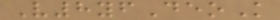V8yfDeoK
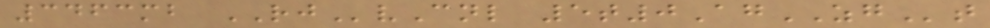3463mb RJvCnl 5t0AgZGt
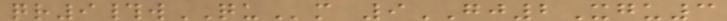qr9#wQUm 9GJ2Xgu3
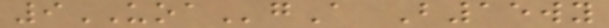9UOAgA B15wy
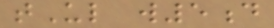tUl w5d
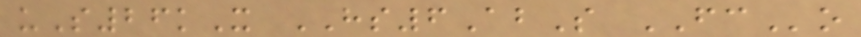uS26kX HS6AbS FCo
